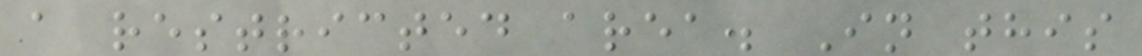a restricted area. In this
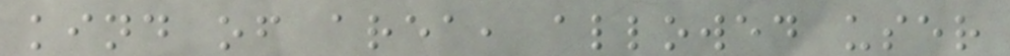kind of area, allowed user
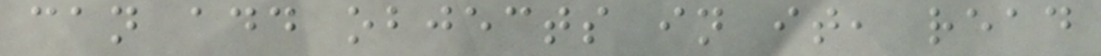can add objects in it, read
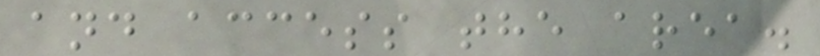and access the area.
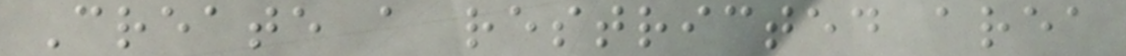Create a restricted area
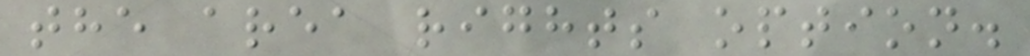the area rights option.
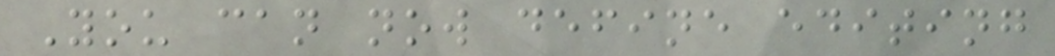You can now define editing
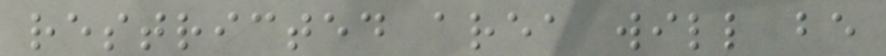restricted area will be
